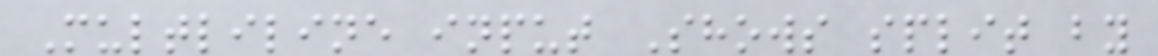Multliline input Shows split by
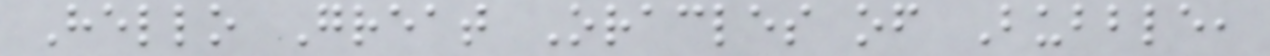Hello Great Oracles of Bubble,
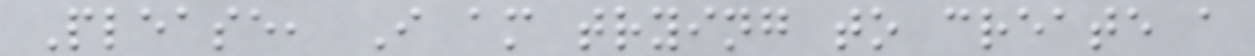Please, I am trying to create a
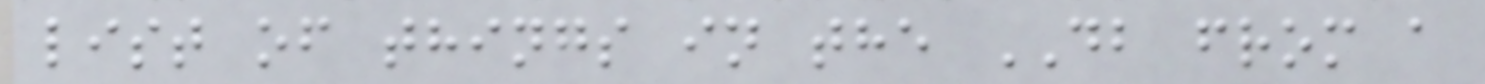list of things in the DB from a
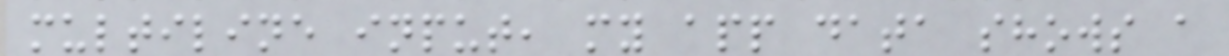multiline input, my app data shows a
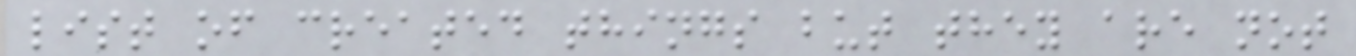list of created things but they are not
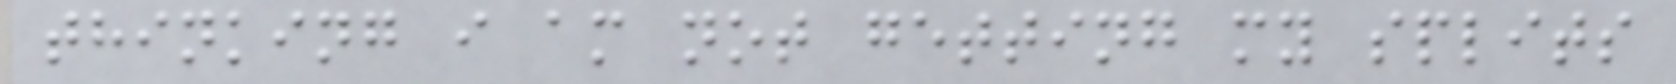thinking i am not getting my splits
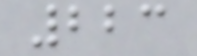223
